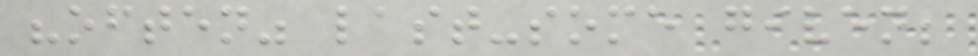"often" last-some given;
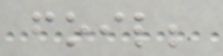foil;
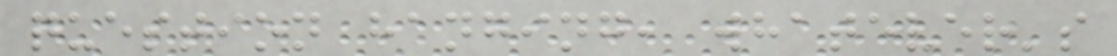question hanging, whatever's
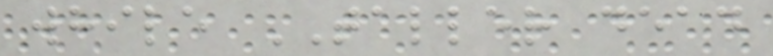while TALLER dead
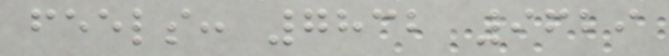feels: 7832 9629
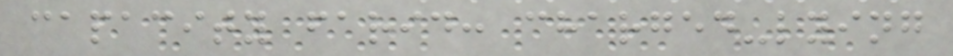capacity farid: charged-lying
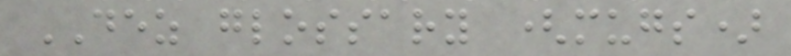DEZ glossary (mugs)
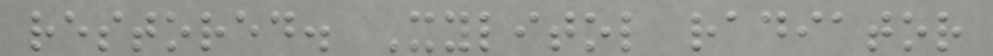restored. Xylitol radiator
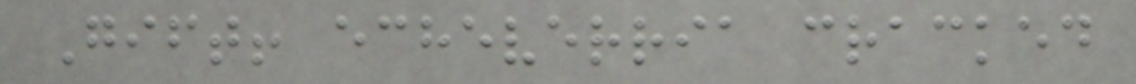Gift! echeverria cracked
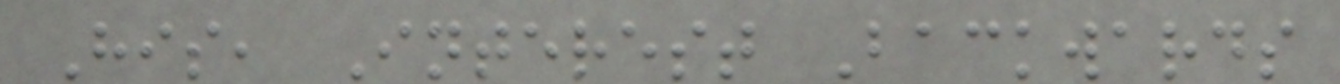His, Interest Backwards
